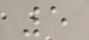5
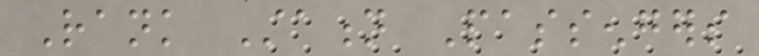Rank Station Passengers
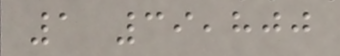1 39,800
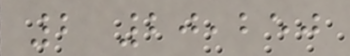2 20,250
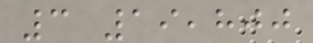3 19,800
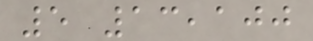5 13,100
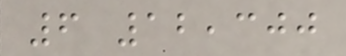6 12,300
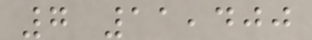7 11,400
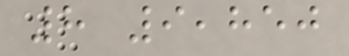8 9,850
